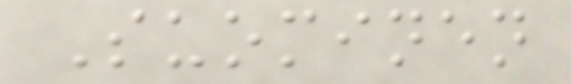Suominen
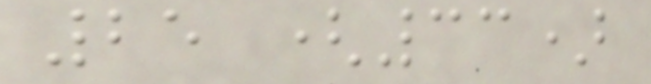25 (33)
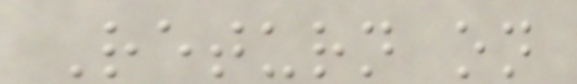Return on
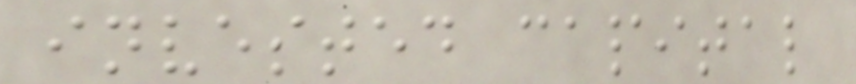invested capital
